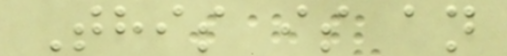This is an
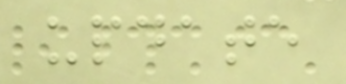update
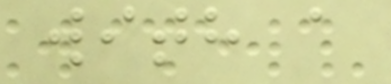with a
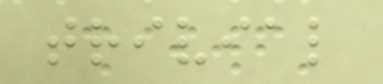trivial
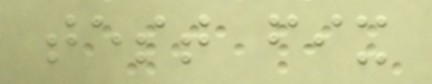test fix
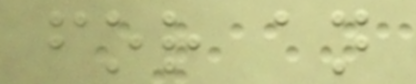for an
